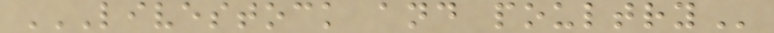LIVESTOCK AND POULTRY
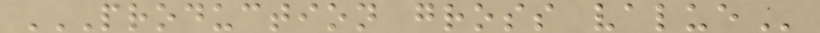PRODUCTION GROSS VALUE
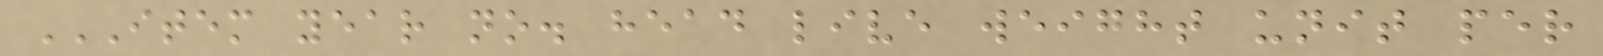ITEM YEAR NO. HEAD LIVE WEIGHT UNIT PER
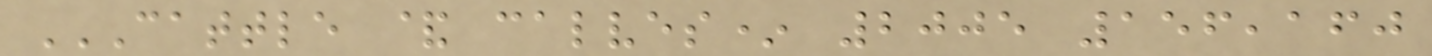CATTLE & CALVES* 2005 156,160
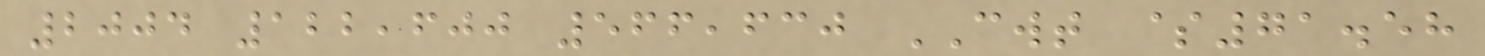2004 122,600 566,630 CWT $71.58
